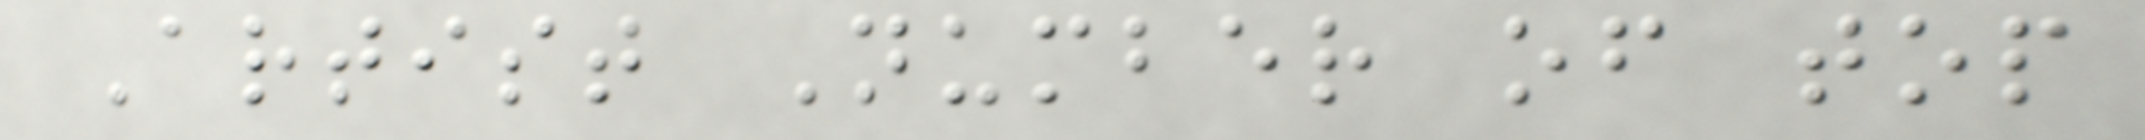Artist Number of top
